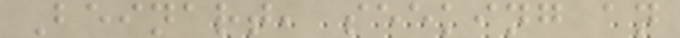Beinart, seeking an
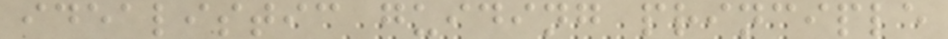idealistic guiding principle
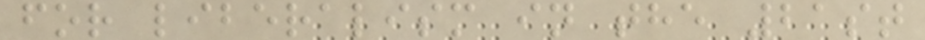for liberalism in the 21st
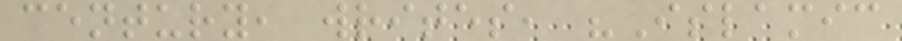century, writes, "Islamic
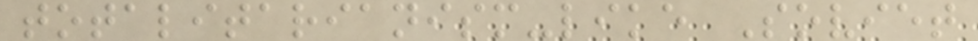totalitarianism-like Soviet
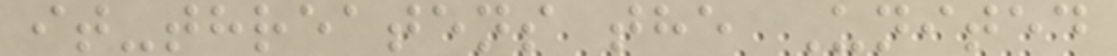it-threatens the United
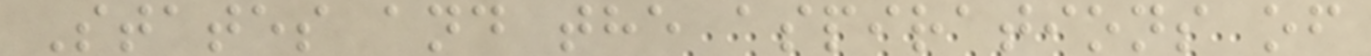States and the aspirations of
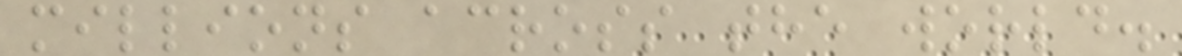millions across the world.
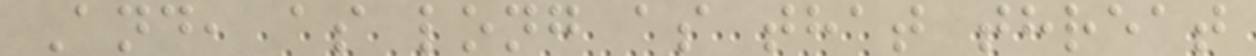And, as long as that threat
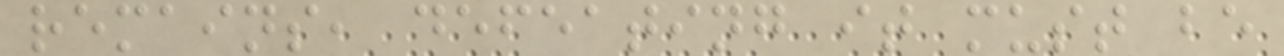remains, defeating it must be
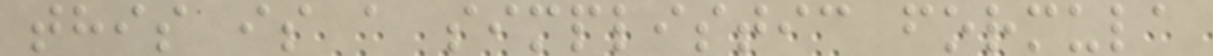this is a simplistic formula
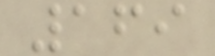169
